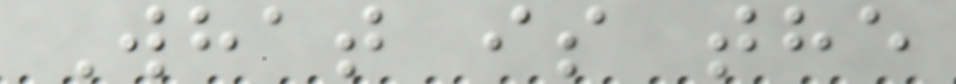What is the
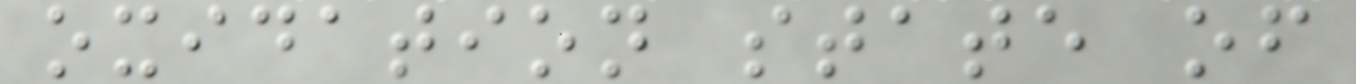oxidation state of
